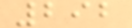292
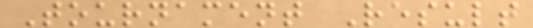Tournament Result
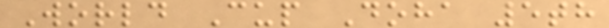World Cup Doha 5th
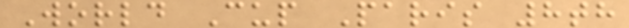World Cup Paris 8th
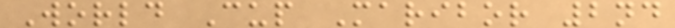World Cup Maribor 2nd
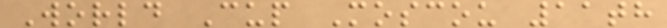World Cup Moscou 11th
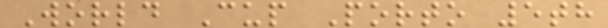World Cup Porto 5th
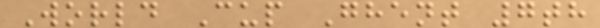World Cup Ghent 7th
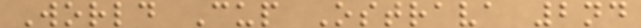World Cup Ostrava 2nd
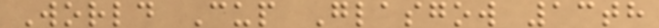World Cup Glasgow 13th
